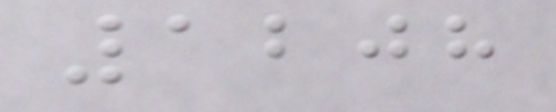1208
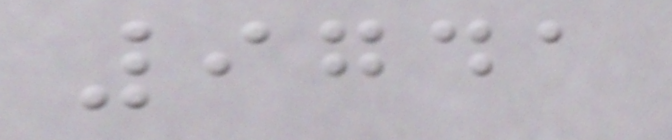9741
